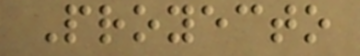Proyecto
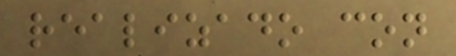realizado con
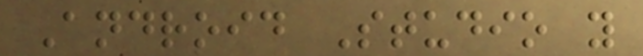Android Studio y
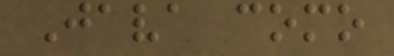Java como
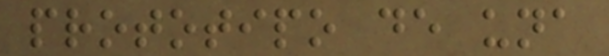prototipo de una
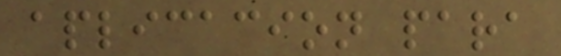aplicacion para
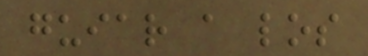guiar a los
